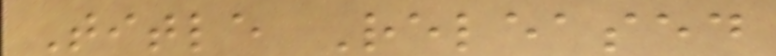Title Released
